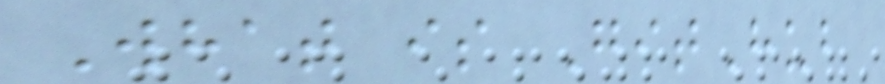What is GitHub
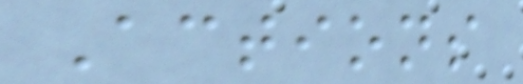Actions
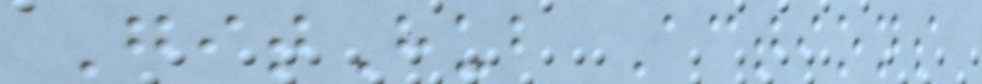GitHub Actions
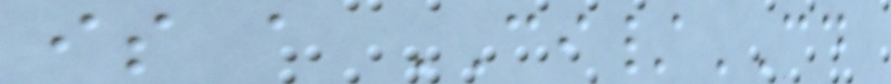is a CI/CD
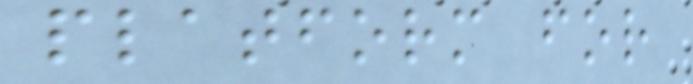platform for
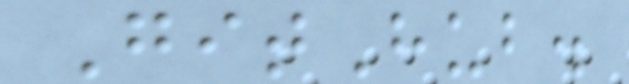GitHub.
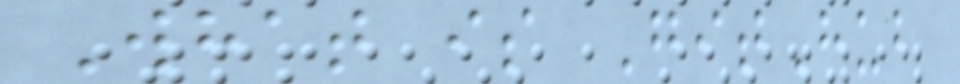What is GitHub
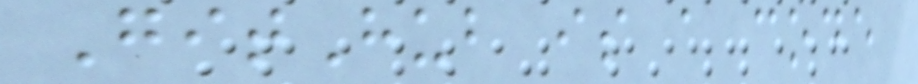GitHub is a code
